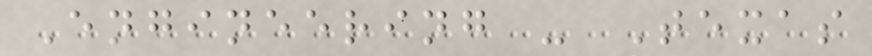Engineering - Texas
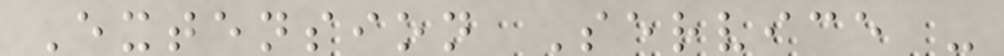Extension Service -
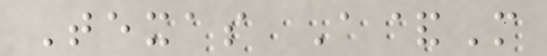Texas A&M
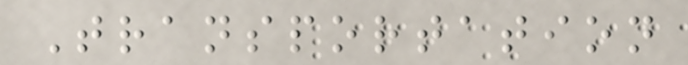Transportation
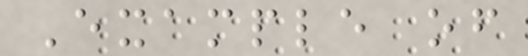Example of
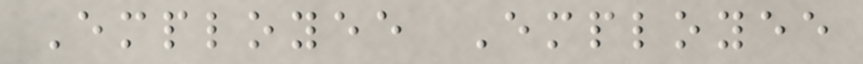Employee Employee
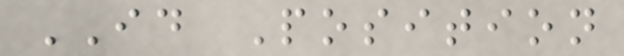ID Position
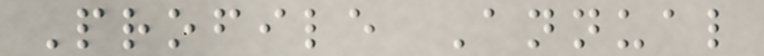Profile Annual
